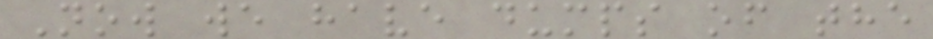Now we have dumps of the
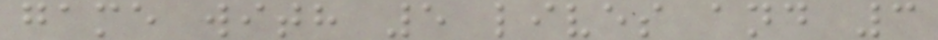game with 5 lives and 3
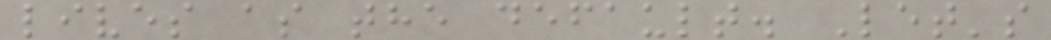lives as the default. Let's
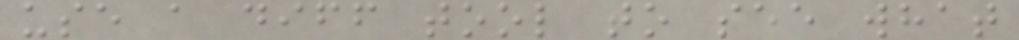use a diff tool to see what
